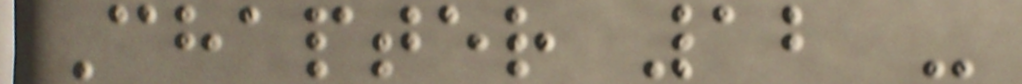Chapter 12 -
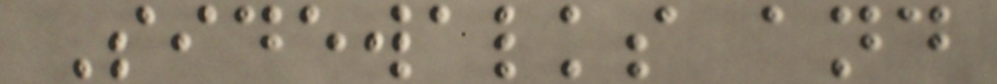Sidewalks and
